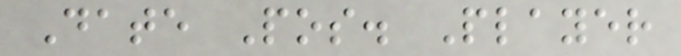Date Pos. Player
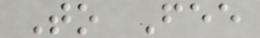To Fee
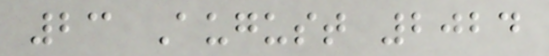23 August 2024
